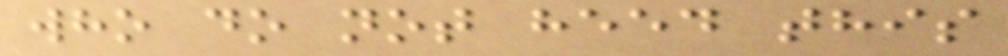who do not heed this
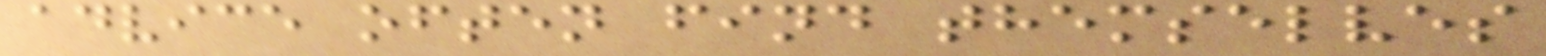advice often find themselves
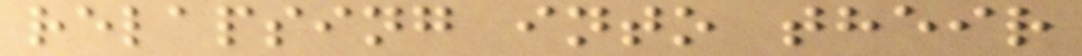relapsing into their
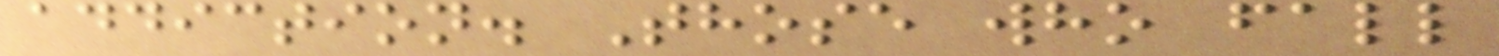addiction. Those who fall
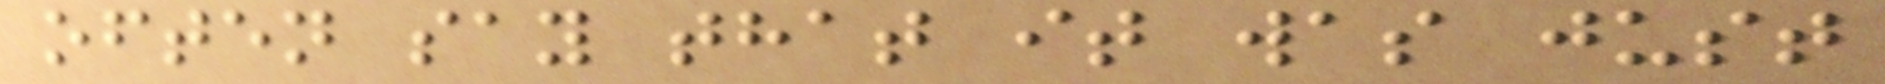often say that it was just
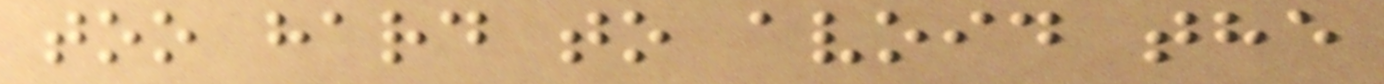too hard to avoid the
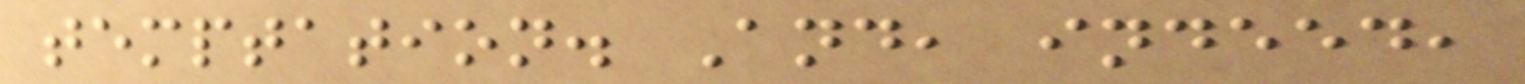temptation. And, indeed,
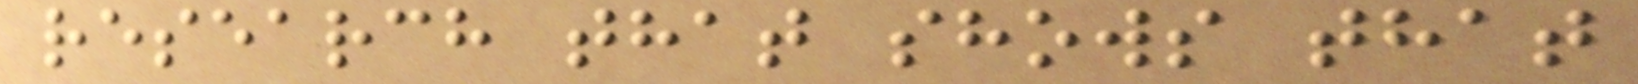research that shows that
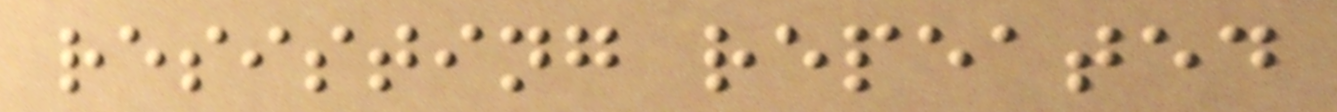resisting repeated
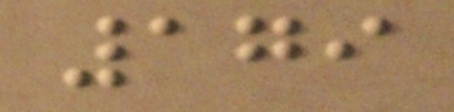179
